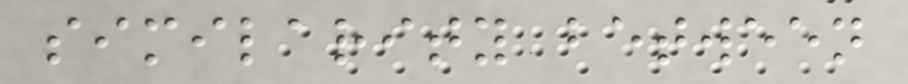similarity between
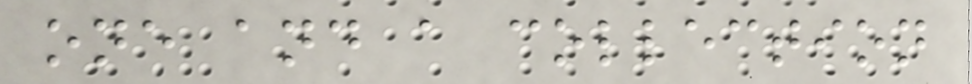one and a collection
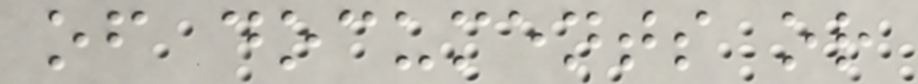of documents or
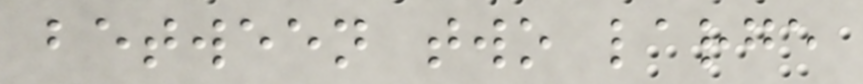between two large
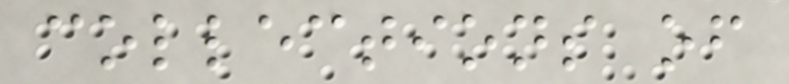collections of
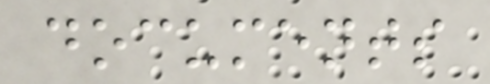documents
